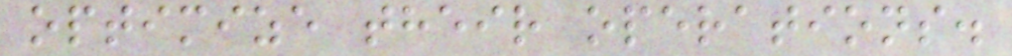optimize their operations.
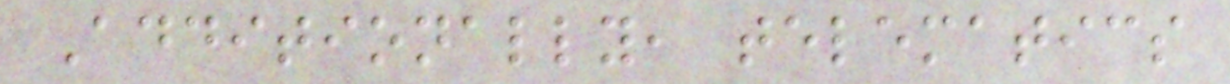Additionally, telematics
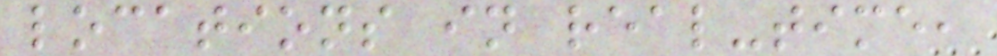locations in real-time,
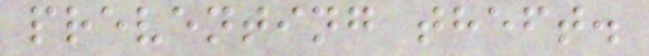preventing theft.
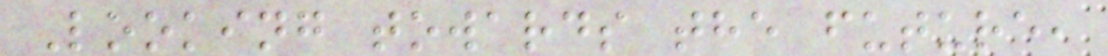Looking towards the future,
